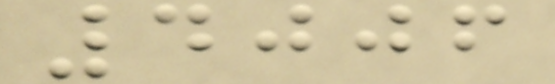4006
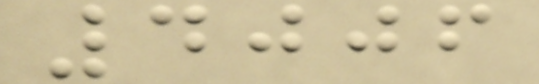4006
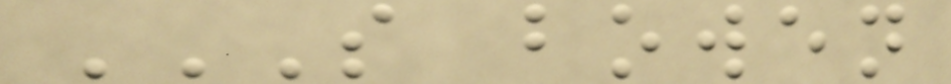S BOWEN
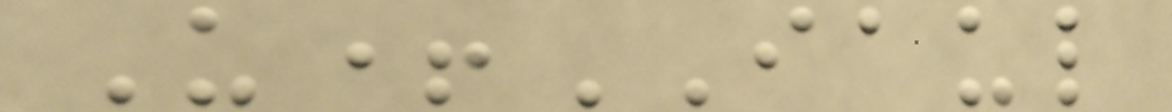U+IAUL
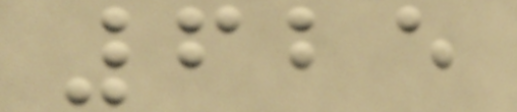625
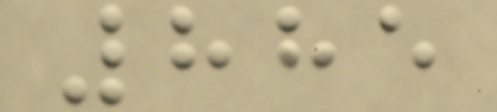885
